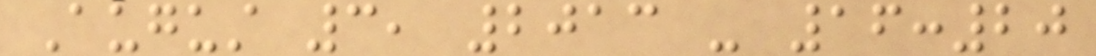August 3, 2013 - 16:20
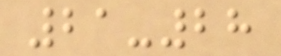21-28
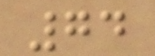74
